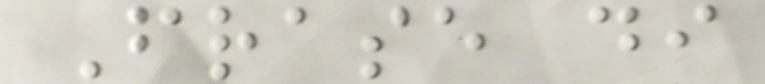Frase di
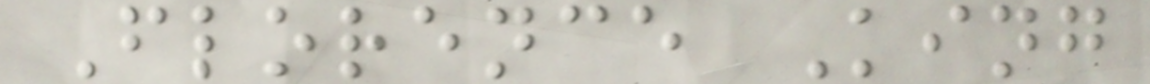Florence King
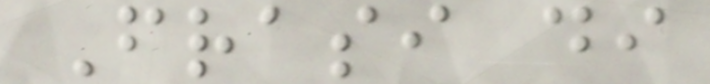Frasi di
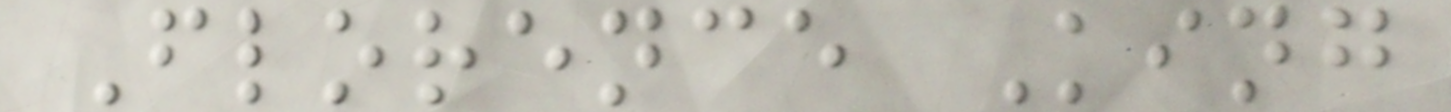Florence King
